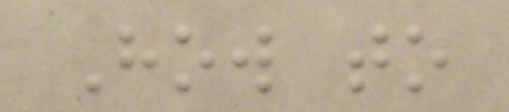How to
